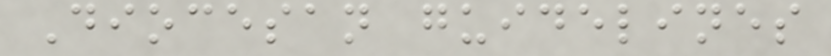Diocesan guidelines
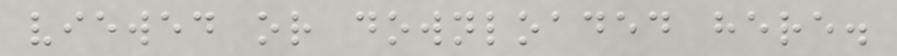viewed or downloaded here.
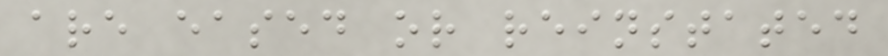are eased or reinstated
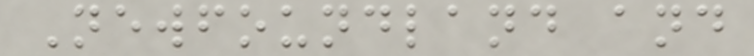Newfoundland and
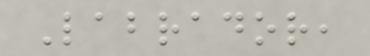Labrador,
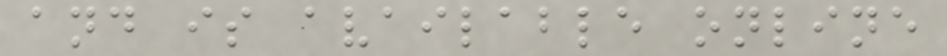and is available online
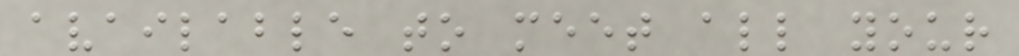available to meet all your
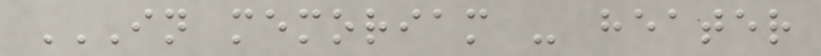IN MEMORIAM - HEATER
